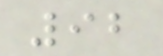92
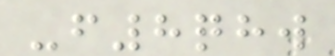-f8qhw
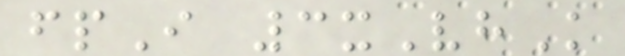fpI 3xVhK
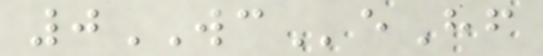0WCeHf
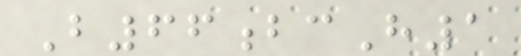B66bcH1
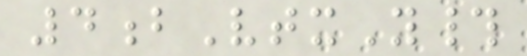4bVtxY#
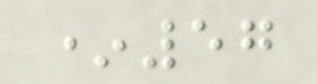*57
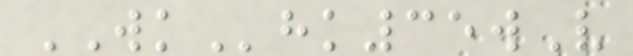WKhk35wV
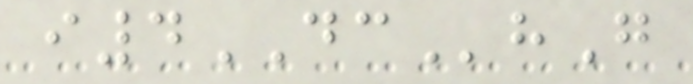i4DChG
